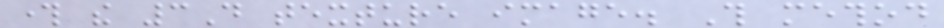through the 3D texture image. This method
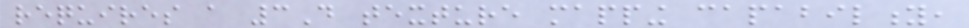requires a 3D texture mapping capability,
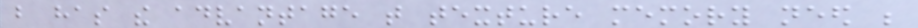but has the advantage that texture memory need be
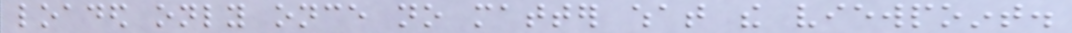loaded only once no matter what the viewpoint.
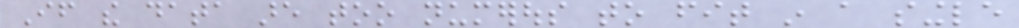If the data are too numerous to fit in a single
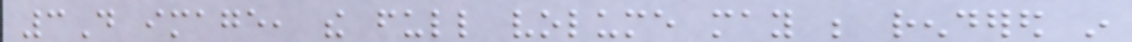3D image, the full volume may be rendered in
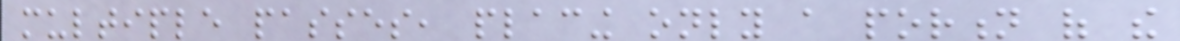multiple passes, placing only a portion of the
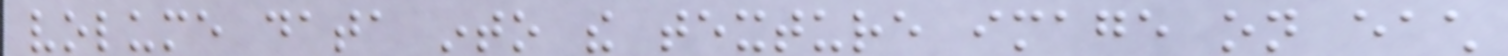volume data into the texture image on each
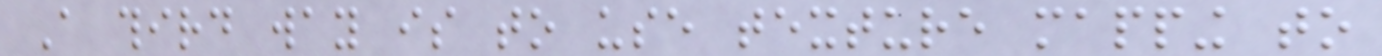A third way is to use texture mapping to
